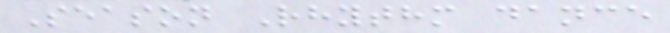Season Rhythm dance
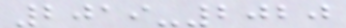2019-2020
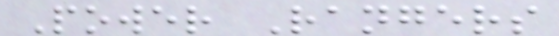Power Rangers
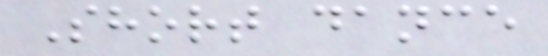Short dance
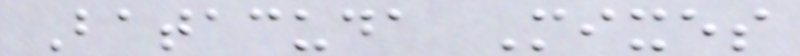Batacuda Mixes
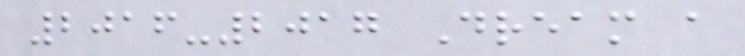2016-2017 Dream a
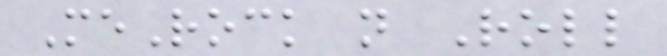MeRock n Roll
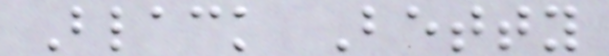Black Betty
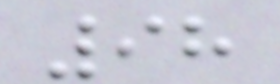98
